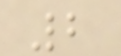2
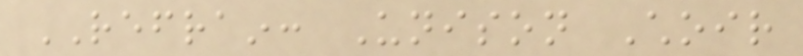REFRAIN: Unison Choir
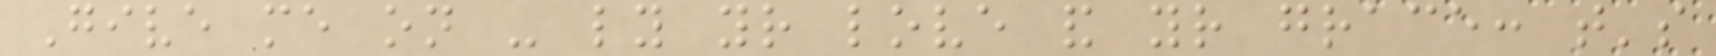Give me on - ly your love and your grace: that's
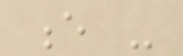e -
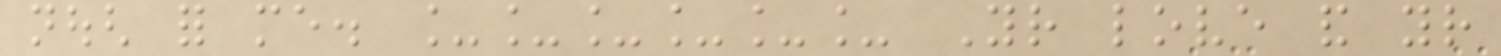nough for me. ______ Your love and your
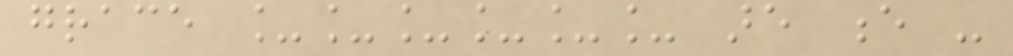grace ______ are e -
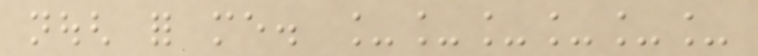nough for me. ______
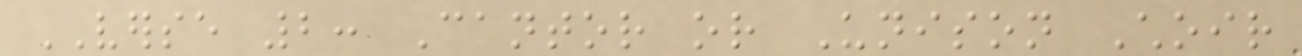VERSE 2: Cantor or Unison Choir
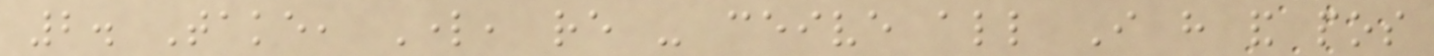2. Take, Lord, re - ceive all I have and pos
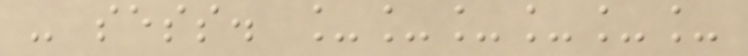- sess. ______
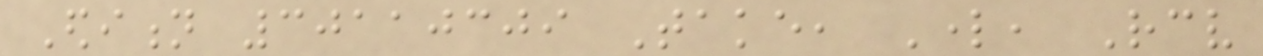Edition 30110309 Take, Lord, Receive
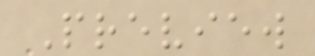Preview
